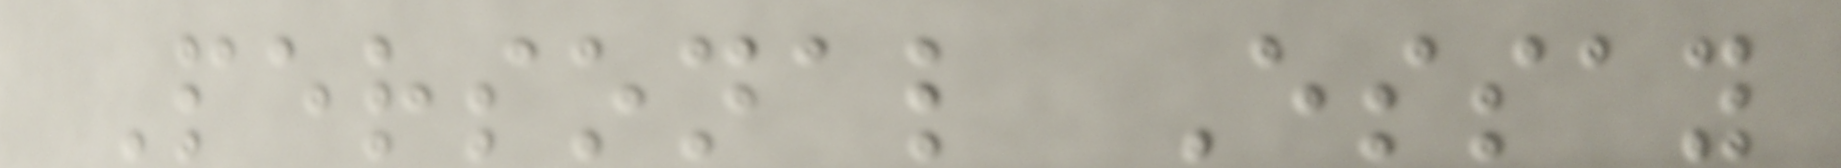Personal Essay
